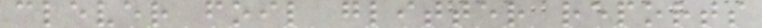clever foil glitter reports
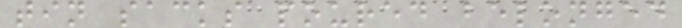tin sacks poured belonged
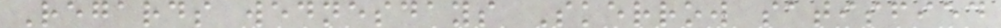Regards wednesdays Skerrow satisfied
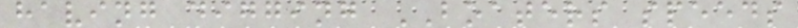having digging BOATERS speeds
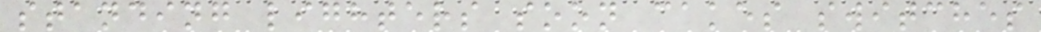standing lighters soon cakes switches
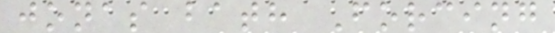jonas bath Forcing
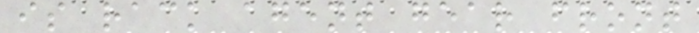is rack agent gear front
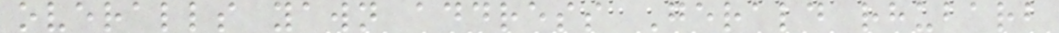overalls yawn address Gerald rhubarb
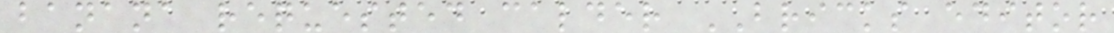banana requested calder BRICKS editor
